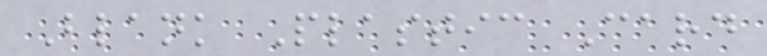Blank Plastic Card
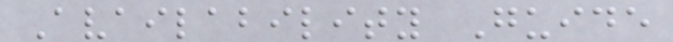Availability Guide
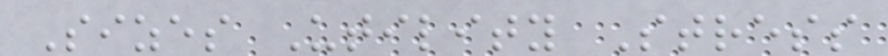Sizes Utility Stress
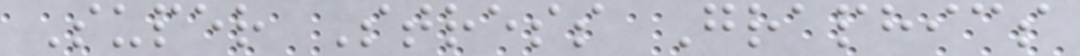Super Stress Graphics
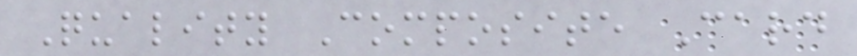Quality Composite Card
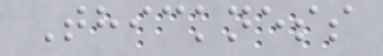Thickness
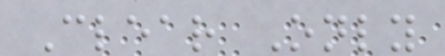Clear Only
